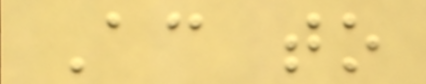According to
